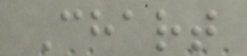Chart
